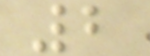2
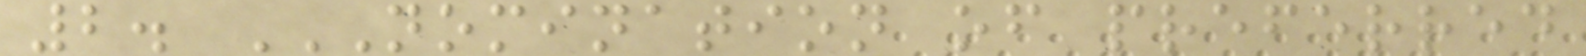2. NOMINATION OF PREFERRED
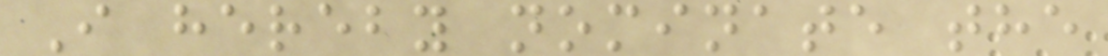I hereby nominate the
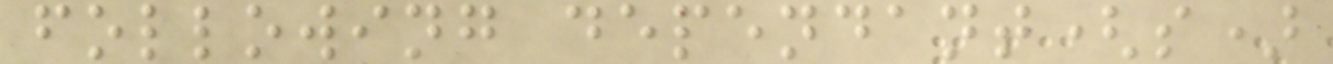following dependant(s)
